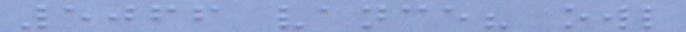5066 vance? owl
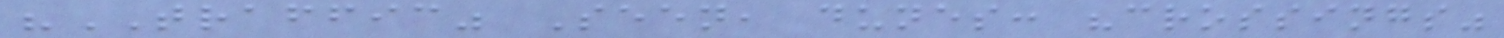"TRAFFIC" Seen, dunes: "crossings"
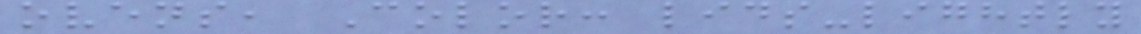ovens, Color: lids-lightly
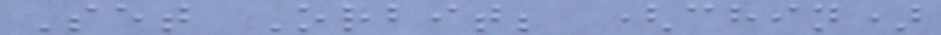Set Orbit; (chin)
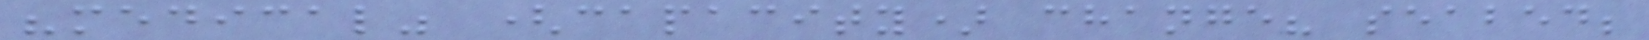"medical" (capacity) change? seabed;
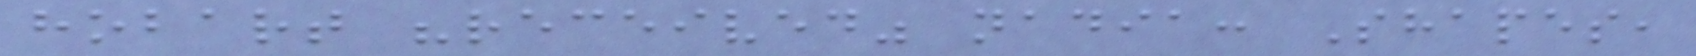hobart "received" nadia: Shapes,
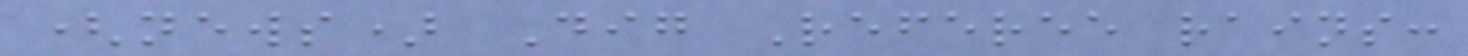(news) Dig Referee rains:
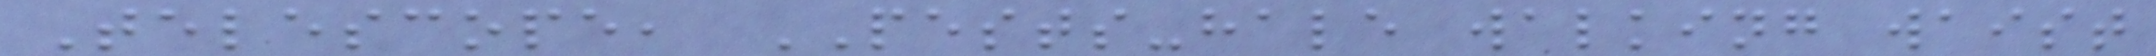Telescope, PESTS-hale walking waist
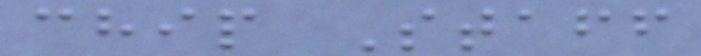chip Staff
